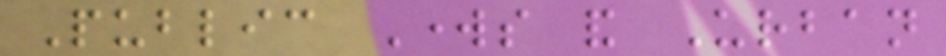Public Works and Urban
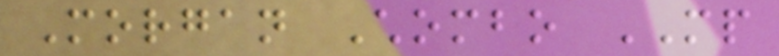Morgan Chombo MP
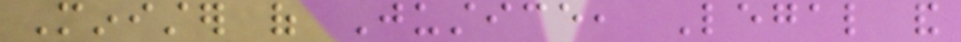Minister of Justice, Legal and
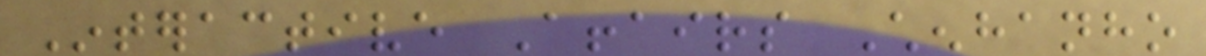Interactive Affairs Chenhanho
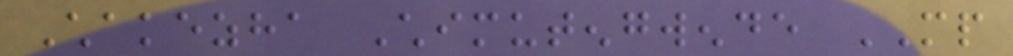Chakezha Chimutengwende MP
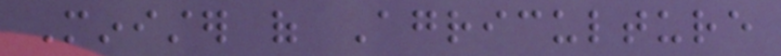Minister of Agriculture
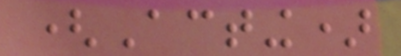(Acting)
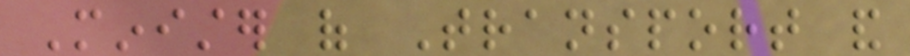Minister of Transport and
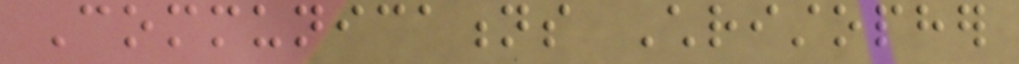Communications Christopher
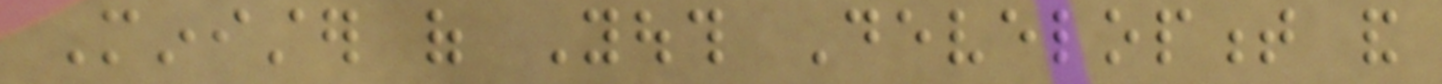Minister of Youth Development and
